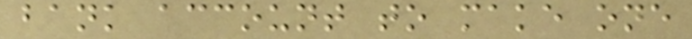bank account to make one
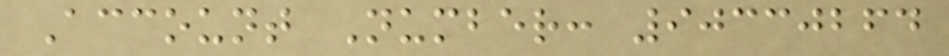Account Number: 90330264
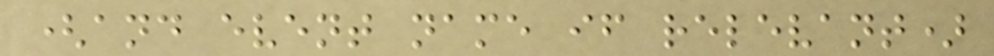(and event name if relevant)
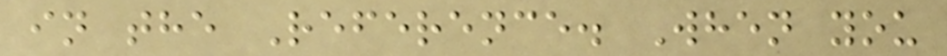in the Reference. When you
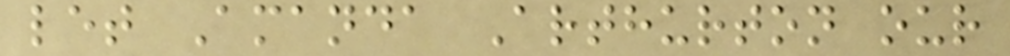let Amanda Arthurton our
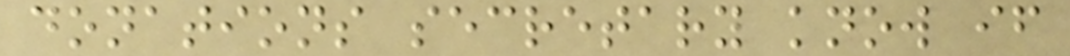donations secretary know if
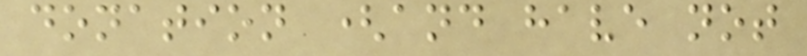donation (and have not
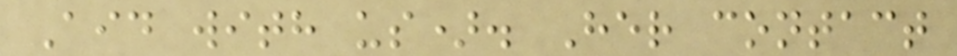Aid with us). Her contact
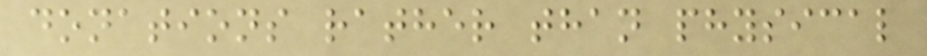donations rather than physical
